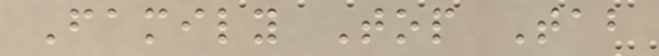Family Top Tab
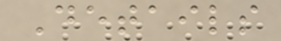Details
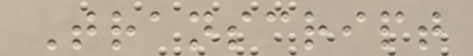Transcript
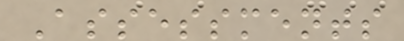Assessments
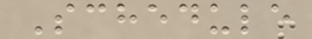Schedule
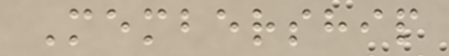Membership
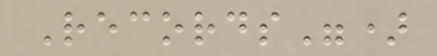Records")
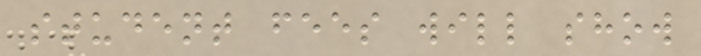student fees will show
